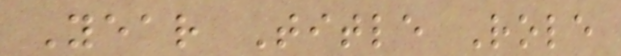Year Title Role
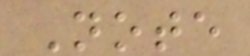Note
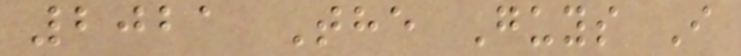2021 The Guys I
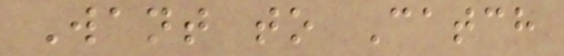Want to Catch
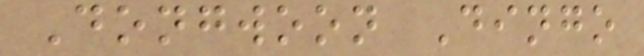Dongwoon Dingo
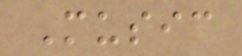Music
